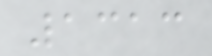1313
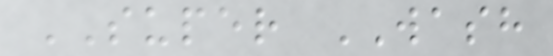SUPER WASH
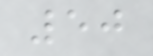50
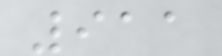911
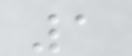1
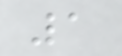1
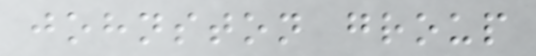johnston group
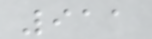911
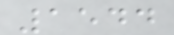1544
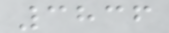3836
